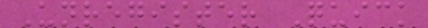Unregister Quick
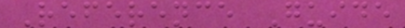Reference Guide
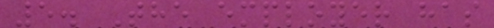5. The employer has
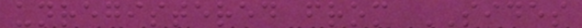unregistered from SIDES
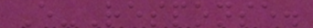E-Response.
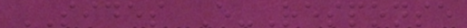SIDES E-Response
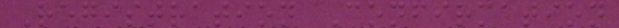Registration Confirmation
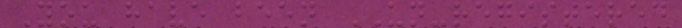You have been UN-registered
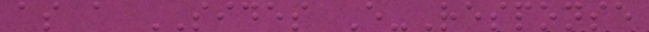as a SIDES E-Response
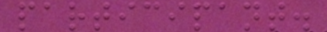participant.
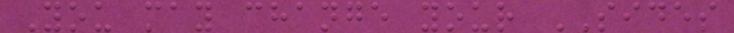You may change your SIDES
